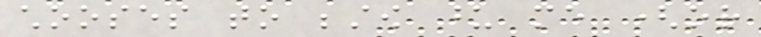chooses to bestow upon me (or
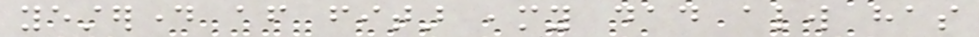yesterday after fitar ,my dad always has
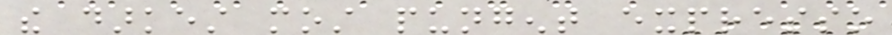the darkest most pungent expresso
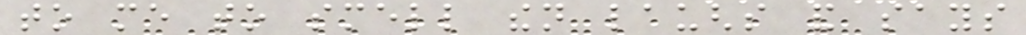to me to smell then laughs and says
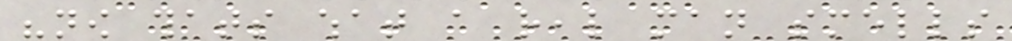"now thats what a real man smells
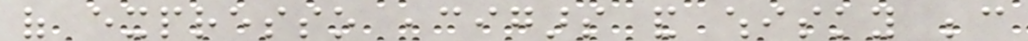of expresso ,cigars and whisky because
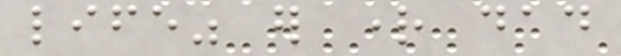life" er right dad
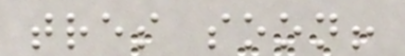tres soon!
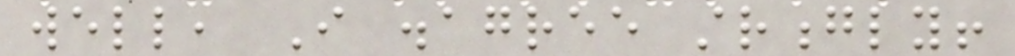well, I disagree strongly!
